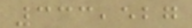333,527
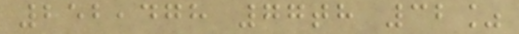252,478 77th 32%
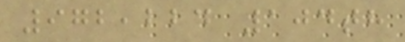972,224 104th
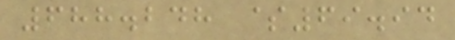688.248 $69.94
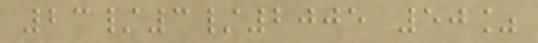23/3/2005 50%
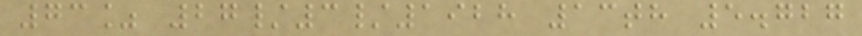73% 27/3/1928 13th 5.727
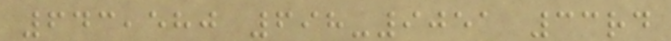643,580 698-9051 33rd
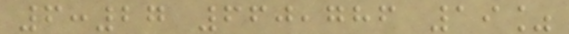6:27 660,786 19%
